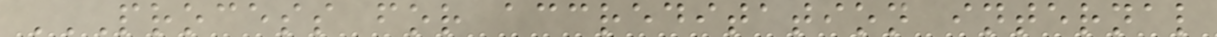PROCESS FOR ACCREDITATION INTERNAL
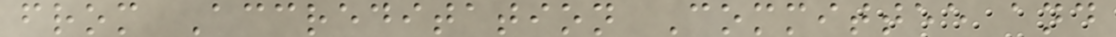from Accreditation Committee and
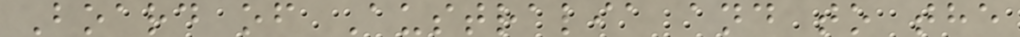Board of Australia and to the
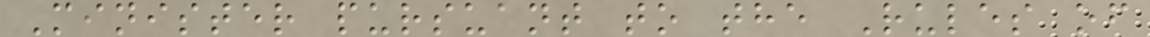Minister pursuant to the Rules of
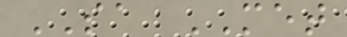SA MET
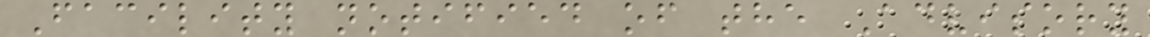Facility notified of the Advisory
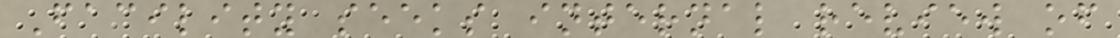Facility seeks internal review of
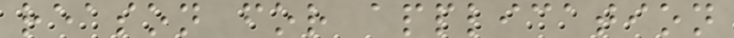reason for application
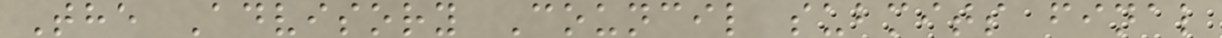The Advisory Council submits final
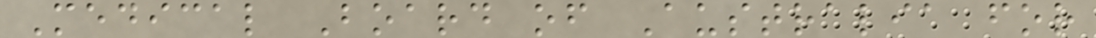Medical Board of Australia for
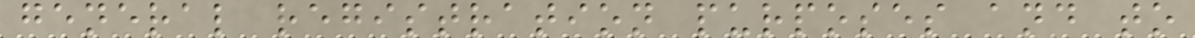general registration purposes and to
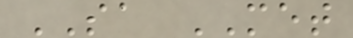SA MET
